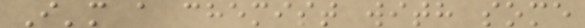I'm a chemist with some
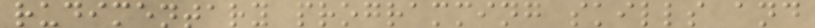rudimentary programming skills and
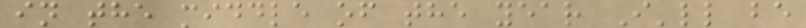in the middle of the year I'll be
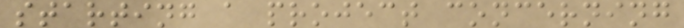starting a project concerning
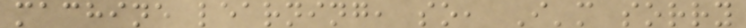machine learning, so, I'm sorry
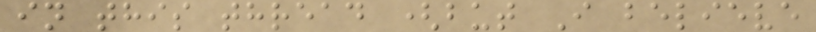in this thread (but I believe
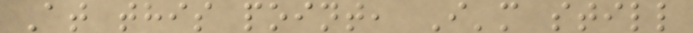At this point, I'm still
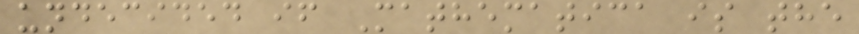undecided if Mathematica is the
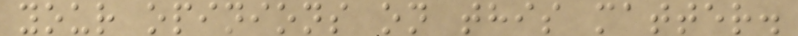your opinions on this matter.
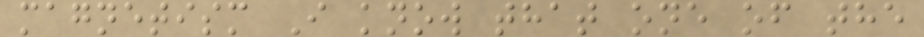magnetism I know that one of the
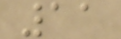11
